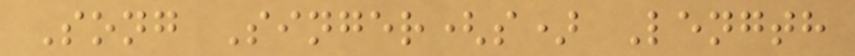Song Singer(s) Length
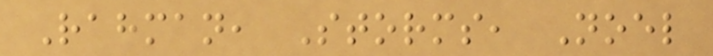Rahman, Storms, Noel
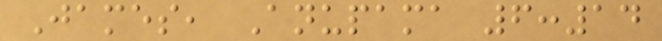James, Anupama 6:14
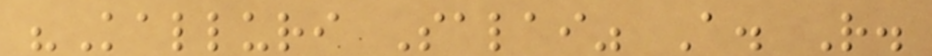"Kalluri Salai" A. R.
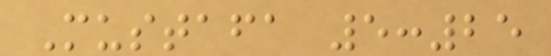Mustafa 5:25
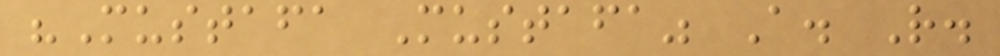"Mustafa Mustafa" A. R.
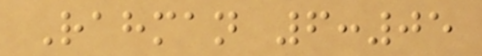Rahman 6:05
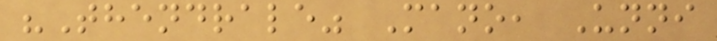"Thendrale" Mano, Unni
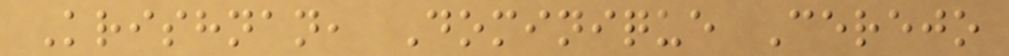Krishnan, Dominique Cerejo
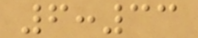6:33
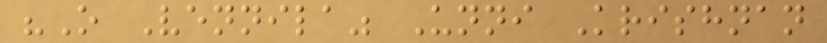"O Vennila" Unni Krishnan
